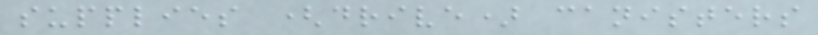supplies (drive) canisters
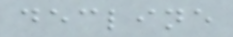decline
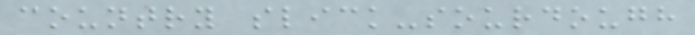country slick-sourdough
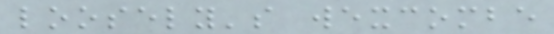loosely's wexcombe
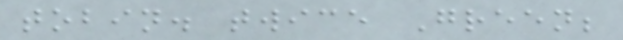tobin. twice Green;
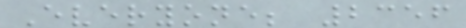Everyone; 2356
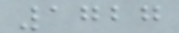1727
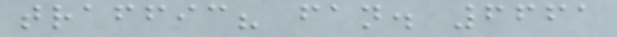traffic? fan. 6661
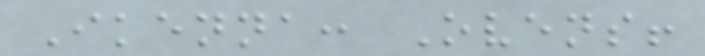Ikenna: Ovens!
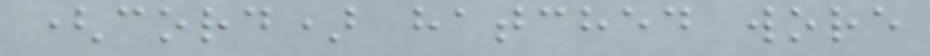(cord) hatched wore
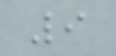9
